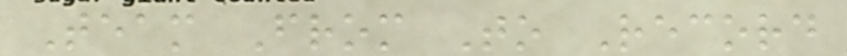Team From To Record
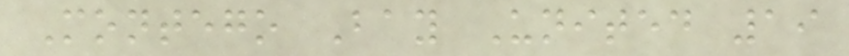Montego Bay United 19
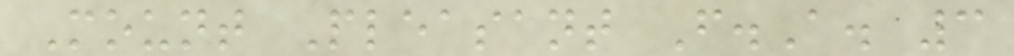Mount Pleasant F.A. 3
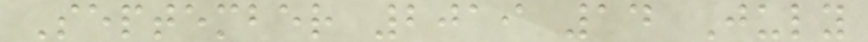September 2019 14 July
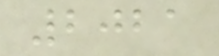2021
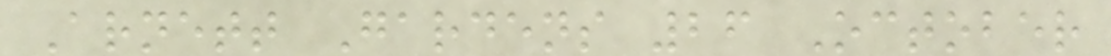Arnett Gardens 26 October
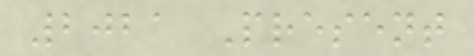2021 Present
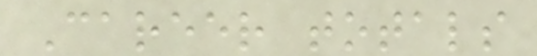Career totals
